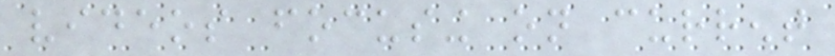videos focusing on current
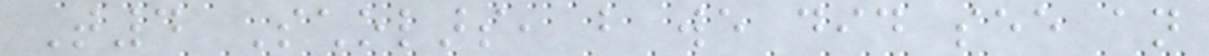T4 Scholars, but we did see an
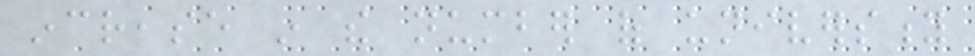increase in the number of university
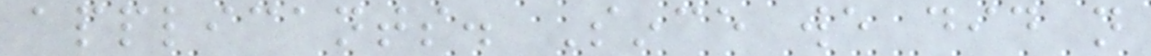applicants. Since we did not
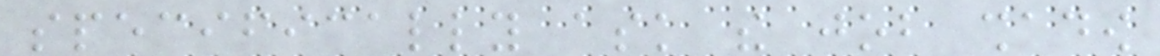specifically ask the job shadow
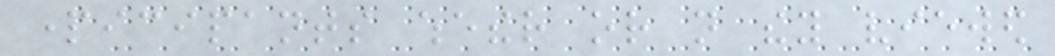participants whether or not they viewed
